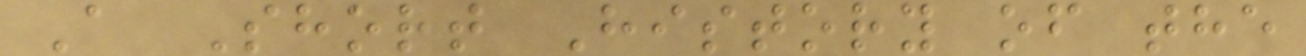A Short History of the
